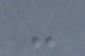-
